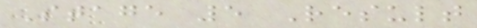Stage 5 Result
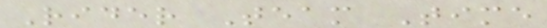Rider Team Time
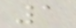1
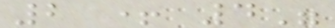2 + 4"
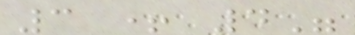3 + 4"
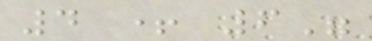4 + 6"
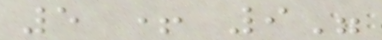5 + 9"
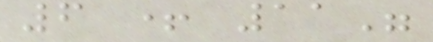6 + 11"
